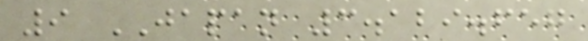9 JAPAN 3.129.657
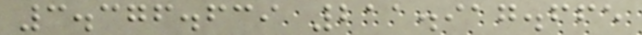3.376.639 211.917.665
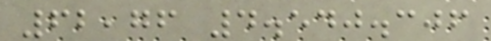62,76 4.540.306
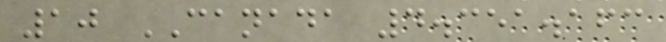10 CANADA 4.351.163
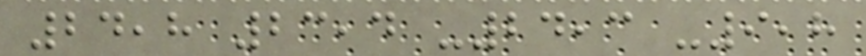24,8 23,4 -24,3 -9,8
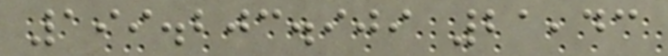199.203.909 21,43
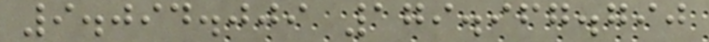9.094.009 179.967.790
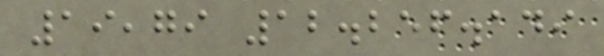19,79 12.256.149
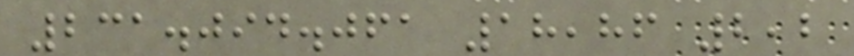231.094.061 18,86 2,2
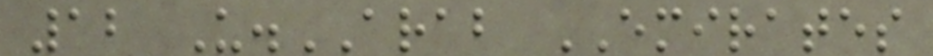12 U.ARAB EMIRATES
